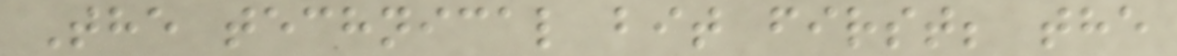The technical bit first; the
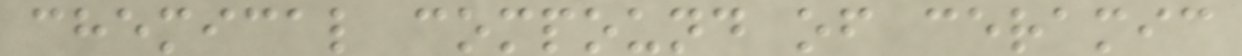chemical compound of ceramic
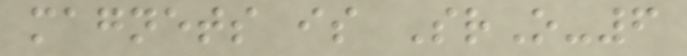magnets is SrO-6
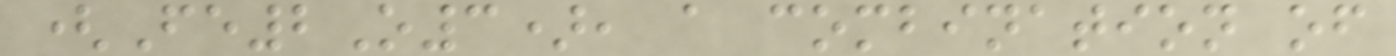(Fe2O3), a combination of
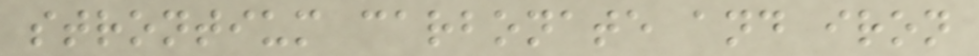strontium carbonate and iron
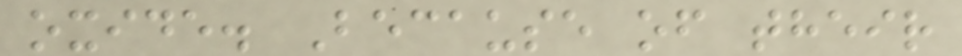oxide. Because of their
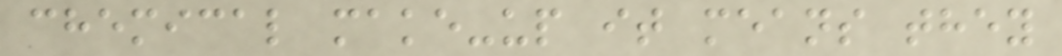chemical make-up it means they
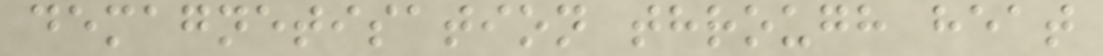demagnetisation through heat
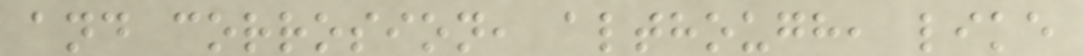and corrosion, although, like
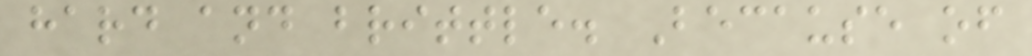hard and brittle. Because of
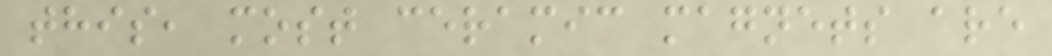this, most ceramic magnets are
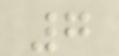7
